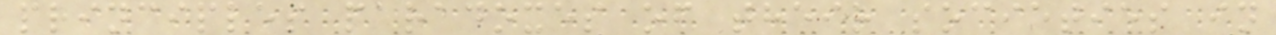principles paradoxes of their societies in
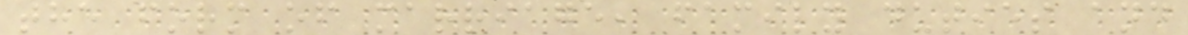the form of marriage, family duties and
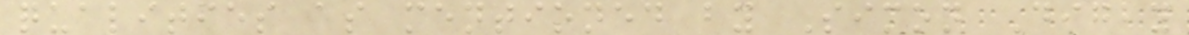qualities as mentioned by Simon Digby
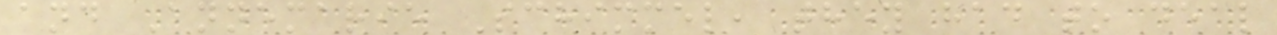and Annemarie Schimmel, they had to deal
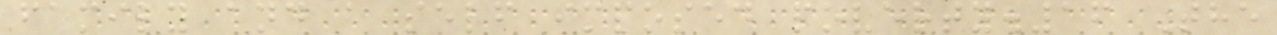family and a self imposed poverty.16 The
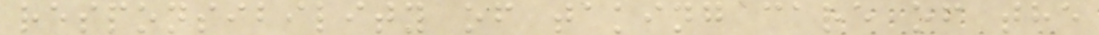responsibility of taking care of the
